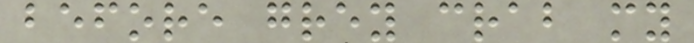before grey crab my
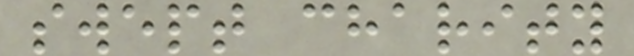swept charity
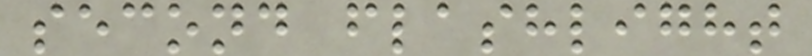second flashlight
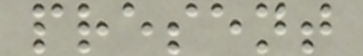present
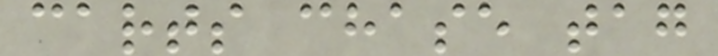carts chase tag
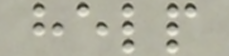help
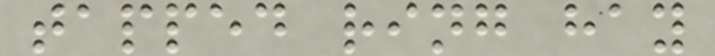tapped ring hay
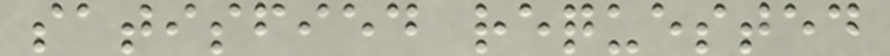satisfied requested
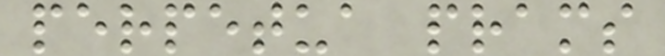perpetua prams
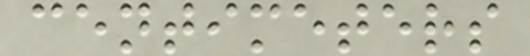centimeters
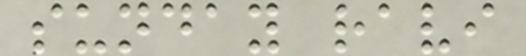sunday ravi
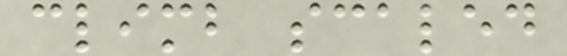climb scaled
